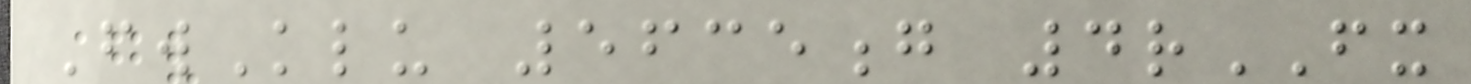FwKlu 5635g 4rFX
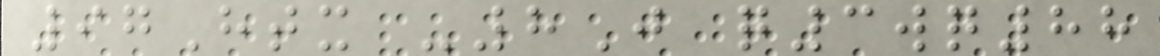97Htx -8J q3wq88
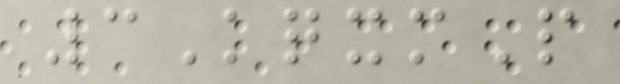3KqxmP
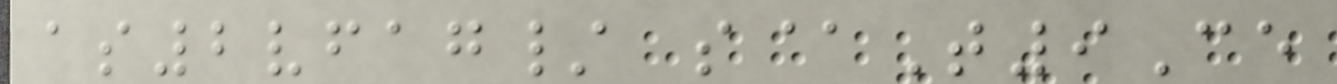as2vfag/ s@T9Ce
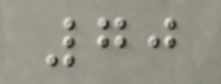70
